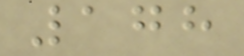178
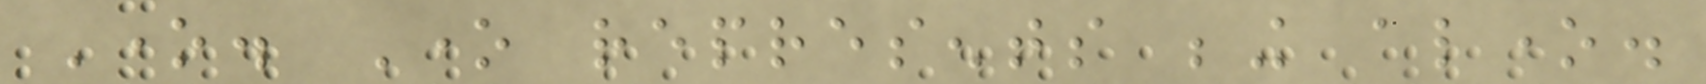One. One represents being alone.
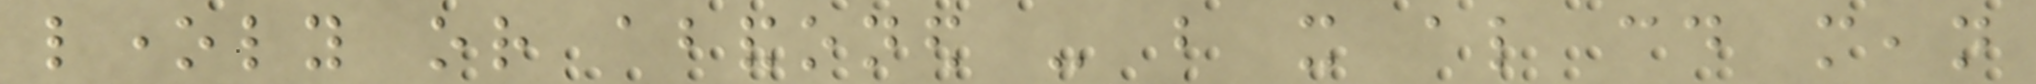lonely or abandoned - but it also could mean
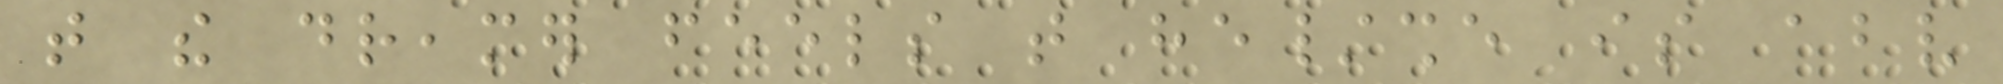that the dreamer feels that he/she is above
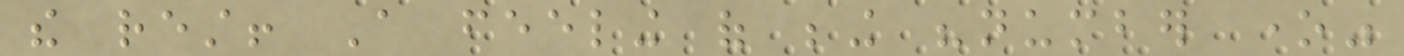the rest! A feeling of being "number one"
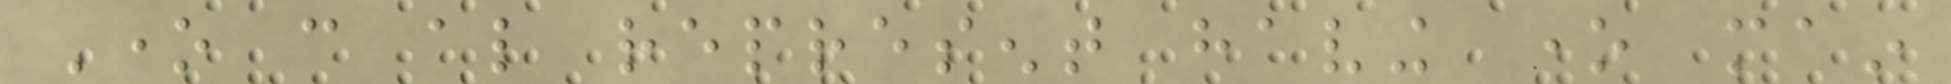One can also represent having one main
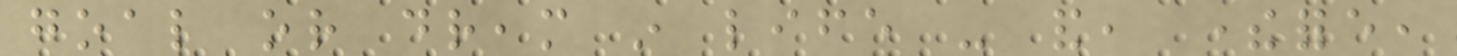goal or dream in life - and, therefore,
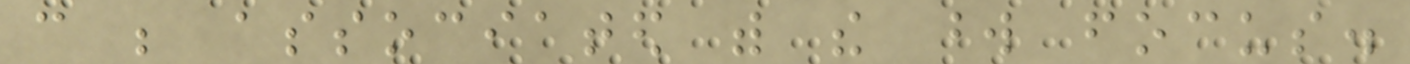can be associated with the word focus.
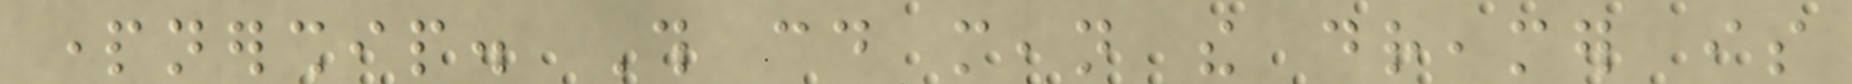partnership. This could mean the dreamer is
